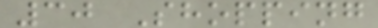30 Shopping
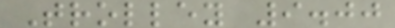Trolley 9.00
